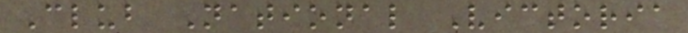Club National Victoria
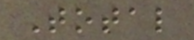Total
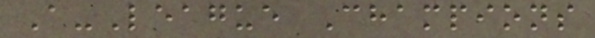A-League Champions
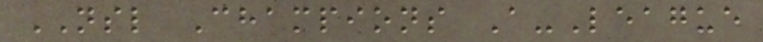NSL Champions A-League
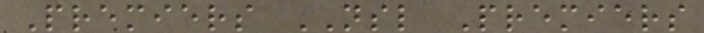Premiers NSL Premiers
